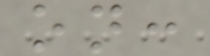on:
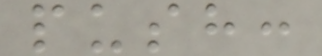push:
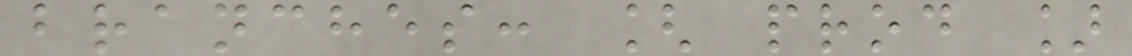branches: [ prod ]
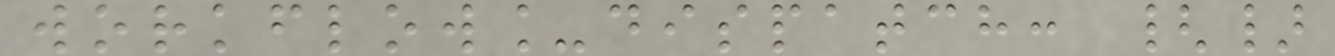workflow_dispatch: {}
